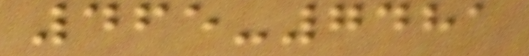465-7481
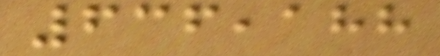636,188
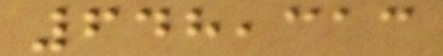648,313
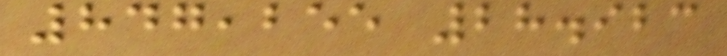847,255 28.923
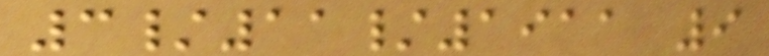3/11/1911 9
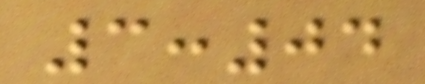3:04
